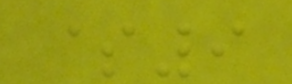$9
